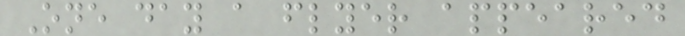One day a flyer appeared
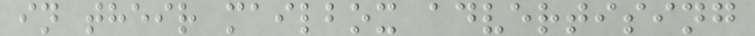in their mailbox advertising
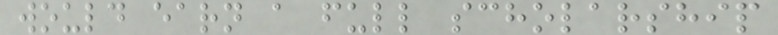would earn a full scholarship
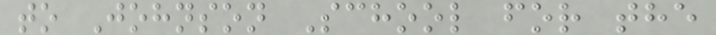to Johnson School for the
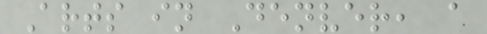Arts in Denver, a
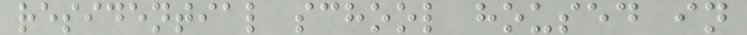residential school housed in
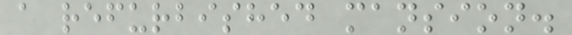a refurbished mansion.
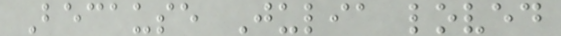Because Julia loved
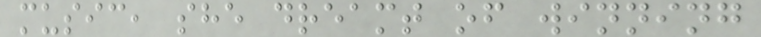music, she dreamt of winning
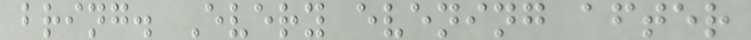bring. Every evening after
